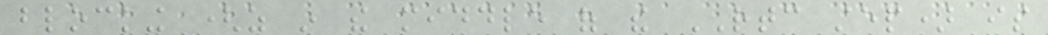blocking (as in the middle of the RTC step) is
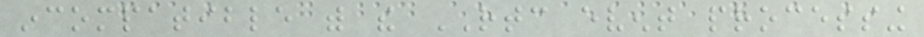incompatible with the RTC event processing
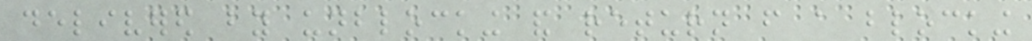delivered by unblocking and return from a blocking
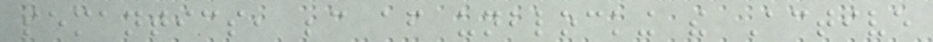semantics, because after unblocking the Active
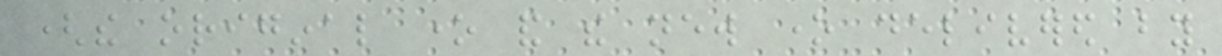(the original one and the new one delivered by
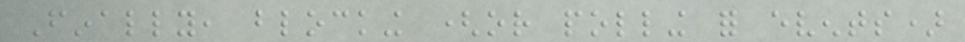Finally, blocking (or polling for events)
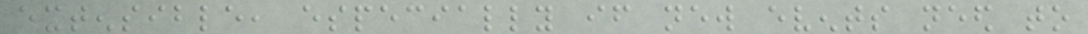extensible, especially if new events need to
